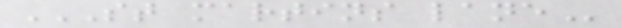ST MARTINS LANE
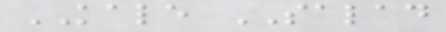KALE SALAD
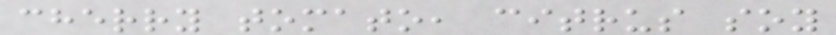cherry tomato, citrus soy
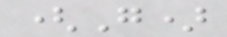(G)
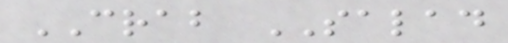CRAB SALAD
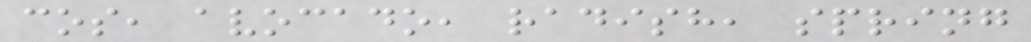cos, avocado, radish, spring
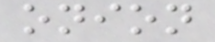onion
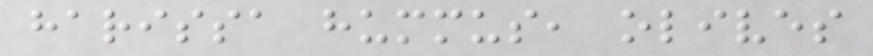harissa hummus, olives
